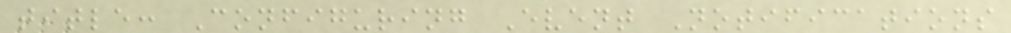title: Configuring Event Notifications
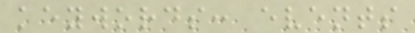keywords: events
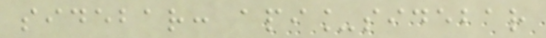sidebar: api_sidebar
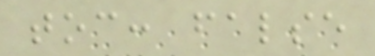toc: false
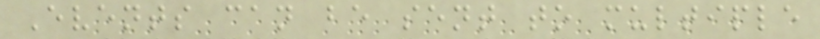Events can be sent to multiple
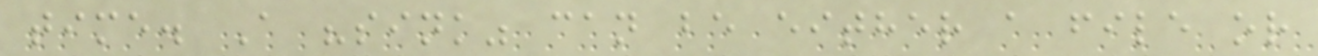time. A "sink" can be either a file or
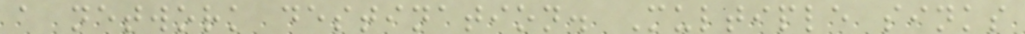a network destination. Multiple sinks
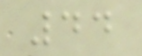44
